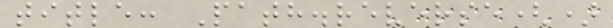title: Path.reverse()
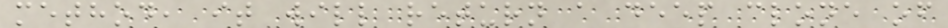method, it will return a deep clone of
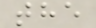the
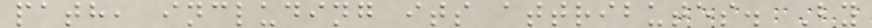path, including its attributes. By
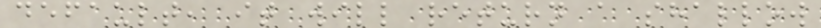default, it will return a shallow
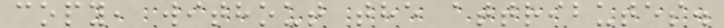copy, without the attributes.
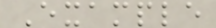Example
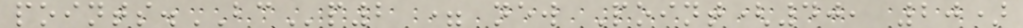points.BCp2 = new Point(40, 20)
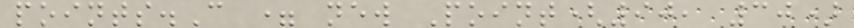points.C = new Point(90, 30)
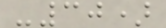-30)
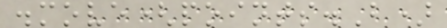.move(points.B)
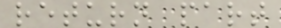return part
